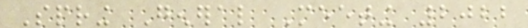Spring General Meeting 2022
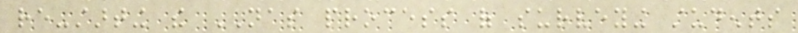re-starting the NAS process of surveying students
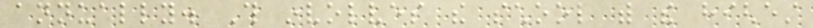annually. This involves the school with the highest
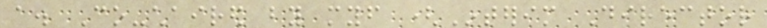a. Co-chaired by myself (Interim Director
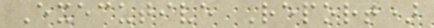Executive Report)
